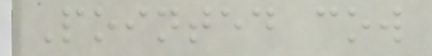Pointed cow
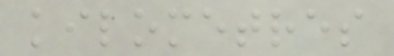kilometres
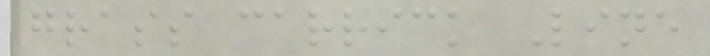grass carrick Line
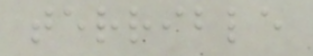terrible
